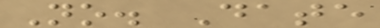No. Date
